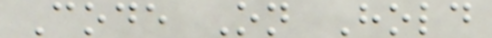Code On Hold
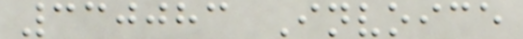330083 Invoice
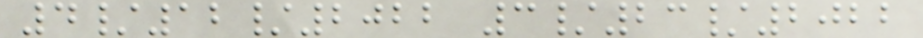4/12/2022 3/23/2022
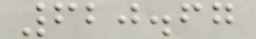620.67
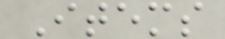Items
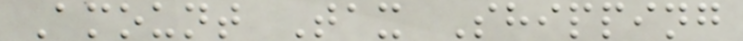Amount Tax Shipping
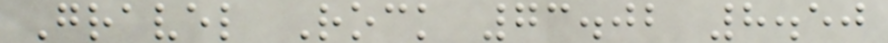Gravel Rock 73.02 8.50
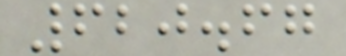620.67
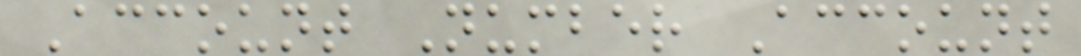Account Number Account
